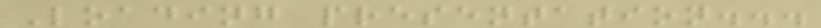Loading presentation...
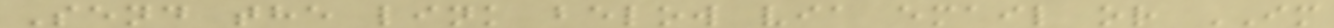Send the link below via email or IM
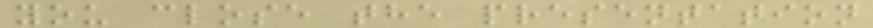you close the presentation
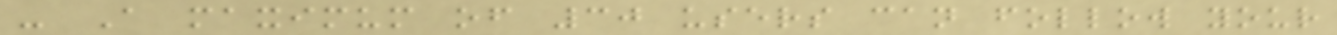- A maximum of 30 users can follow your
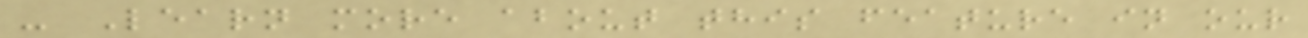- Learn more about this feature in our
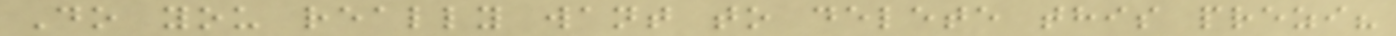Do you really want to delete this prezi?
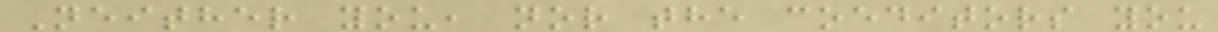Neither you, nor the coeditors you
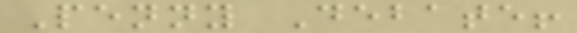Penny Debate!
